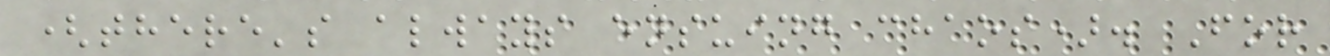(there's always ensuing chaos). For
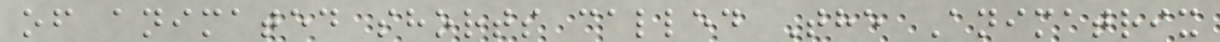of animated shorts called The Animatrix
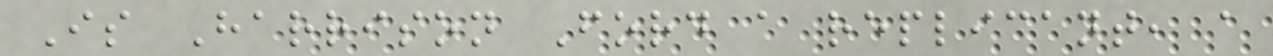Is Harrison Ford a replicant, a
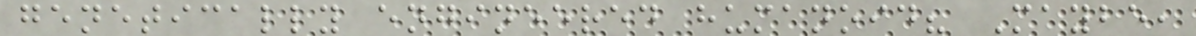genetically engineered humanoid? Maybe,
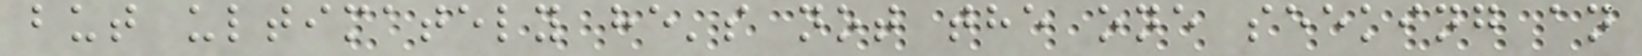but ultimately he's not the one seeking an
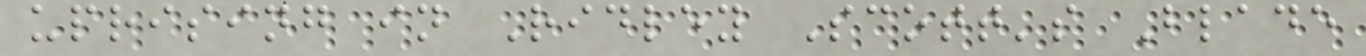uprising in Ridley Scott's Blade
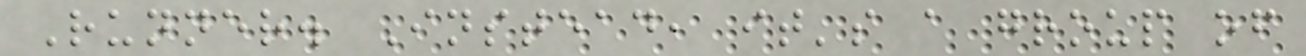Runner. Instead, it's a group of
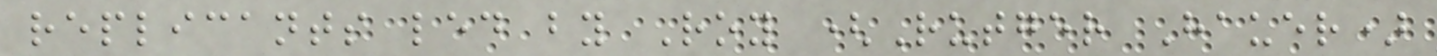replicants led by Roy (Rutger Hauer)
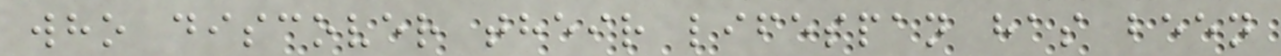who discover their lifespan has been
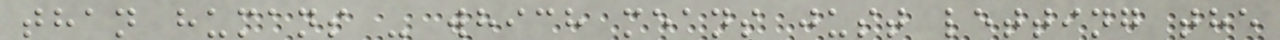than humans - which means just letting the
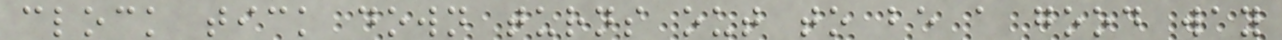clock tick down turns out to be a good way
